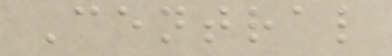Central
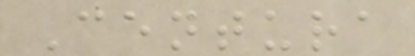Centura
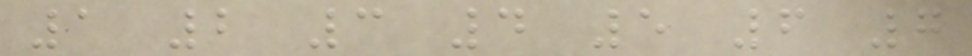1 2 3 4 5 6 7
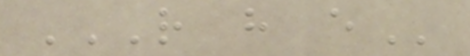R H E
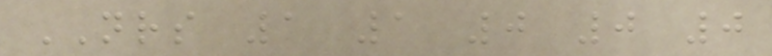NRS 1 1 0 0 0
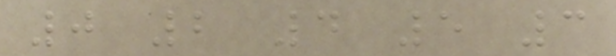0 2 4 5 3
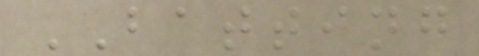BATTING
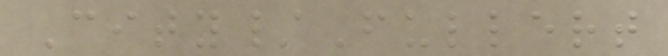City/Fullert
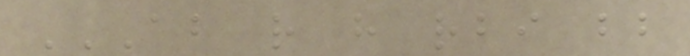AB R H RBI BB
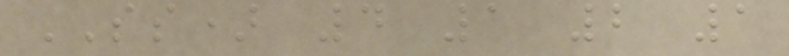SS) 4 1 2 1
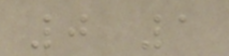0 1
